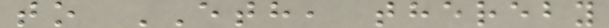to ETH, thereby
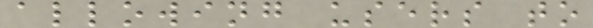allowing users to
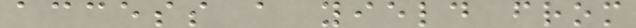access a yield from
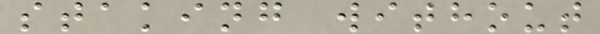staking without
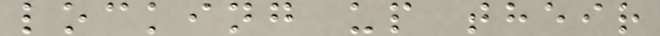locking up their
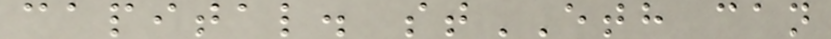capital. stETH can
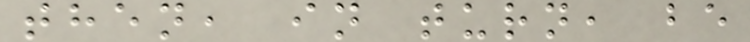then, in turn, be
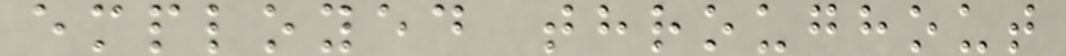employed throughout
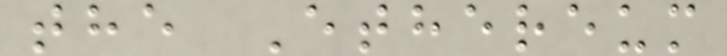the Ethereum
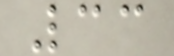33
